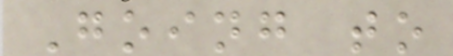Going to
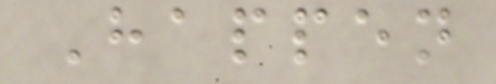Happen
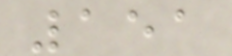151
